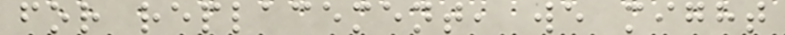for replacement, we might
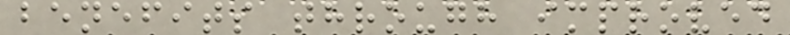benefits through improved
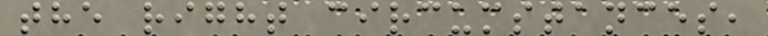the right circumstances,
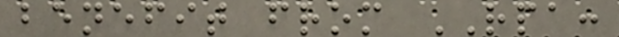benefit from RPA:
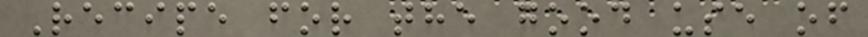Recipe for the good use of
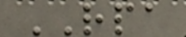RPA
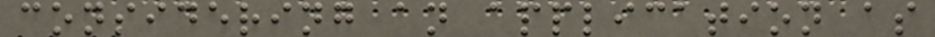considering an application as
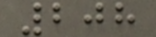208
